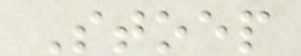Stoep
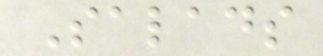Salads
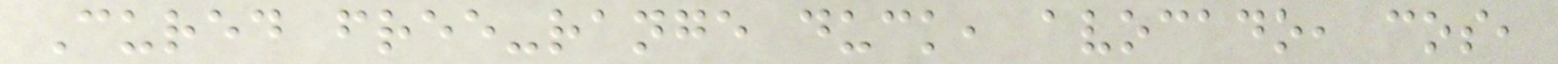Cured free-range duck, avocado, cos,
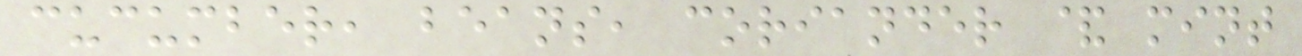cucumber, beans, coriander & mint
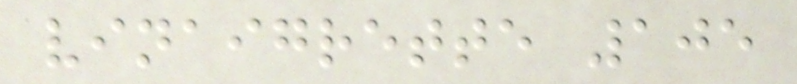vinaigrette 105
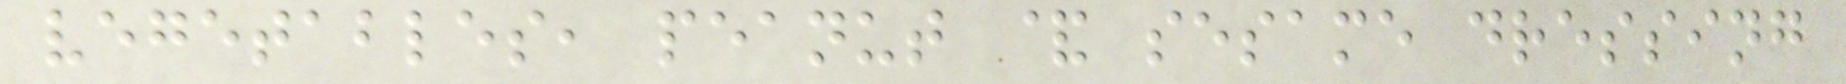vegetables, peanut & sesame dressing
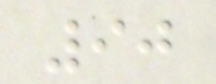90
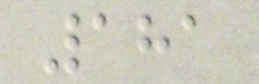181
